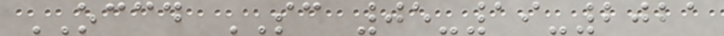OCCD SC 05-19-2021
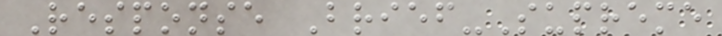Response Brief-Supreme
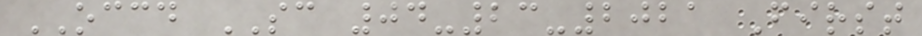OCCD SC 04-23-2021 First
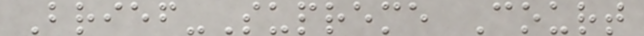Brief-Supreme Court
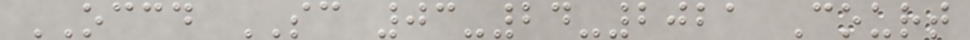OCCD SC 03-24-2021 Court
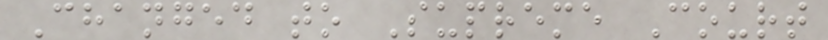Changed to Supreme Court
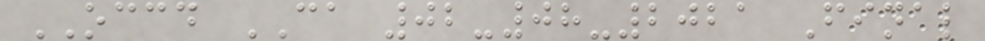OCCD CA 02-08-2021 Final
